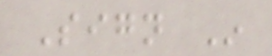Sign In
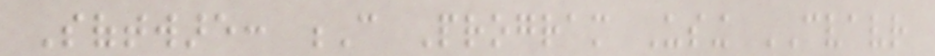Software: C Program Using CVAVR
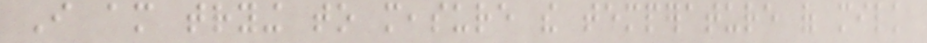I am trying to measure the temperature of milk
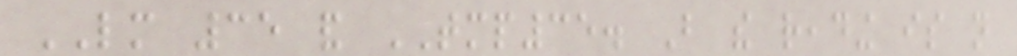LM 35 and TMP35. But the reading is not
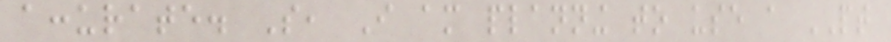accurate. So, I am planning to use a PT
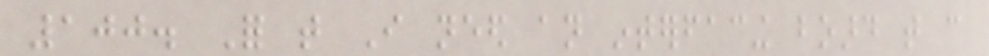100. For that I need an interfacing board that can
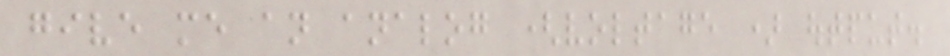give me an analog (voltage ) output.
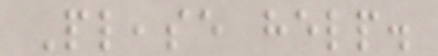Please help.
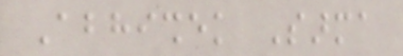Abhishek Sarma
